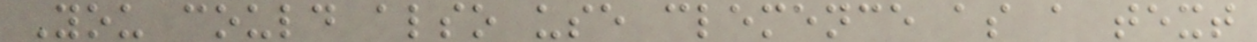You could also use clemence as a text
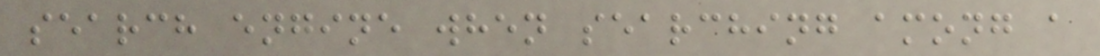search engine when searching among a
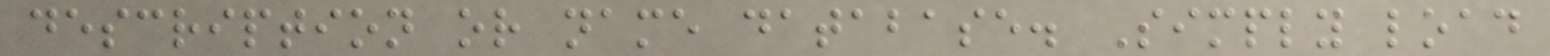description or name database. Simply load
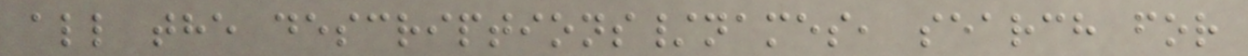all the descriptions/names, search for
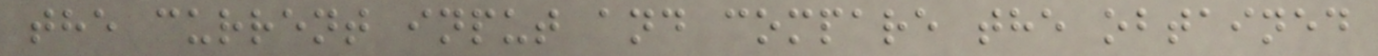the current input and compare the obtained
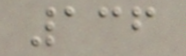136
